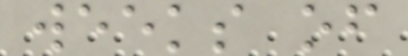weeks of
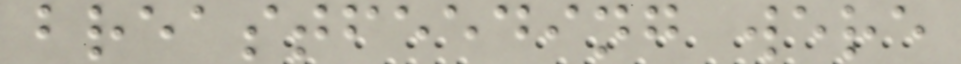breastfeeding were
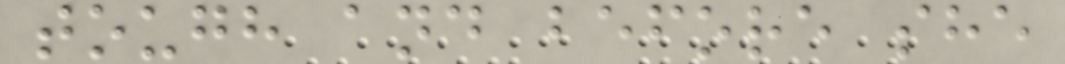tough and before she
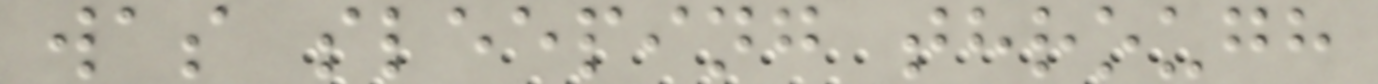was sleeping through
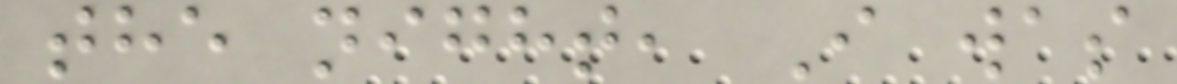the night, I was
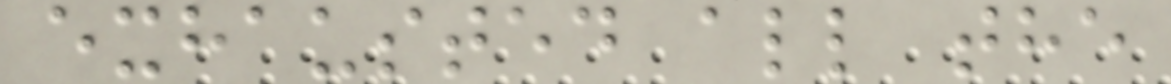exhausted all the
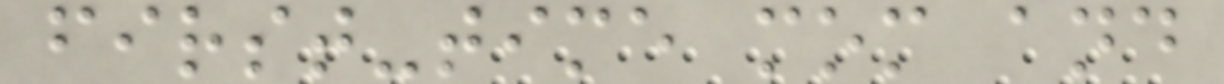first-time mom and
